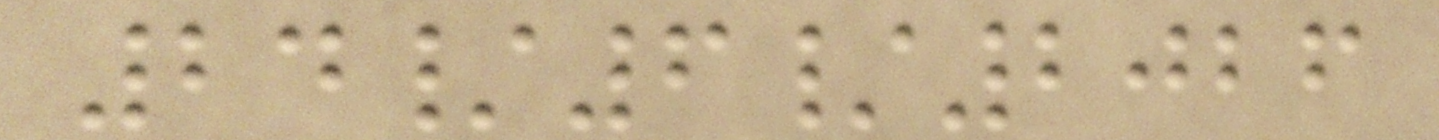24/6/2026
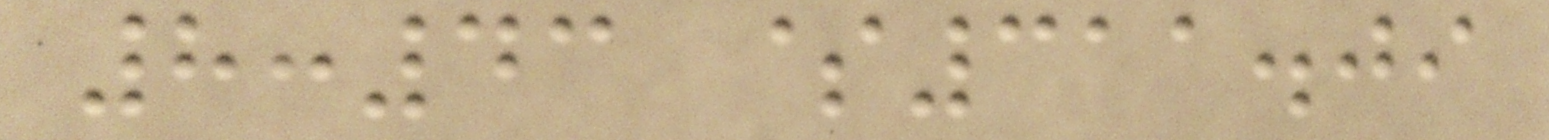8:43 $311.09
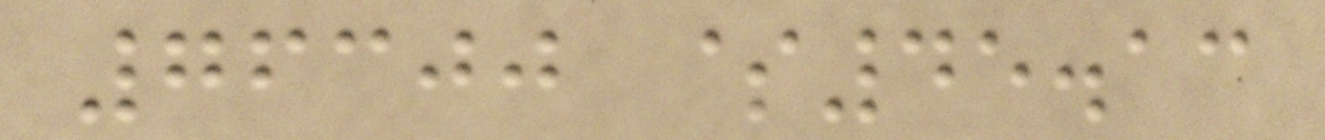76300 $45.13
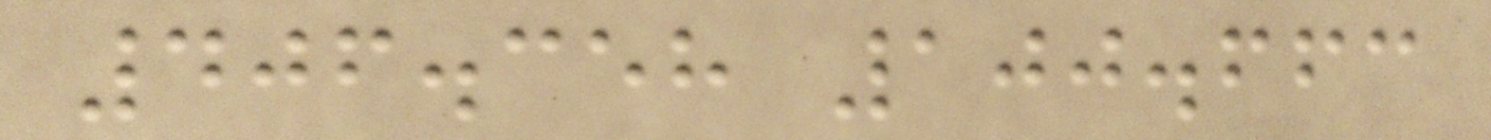406.358 100.663
